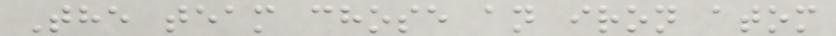The team chose an iron atom
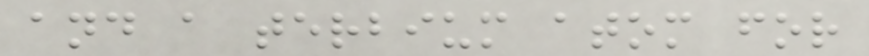and a terbium atom for
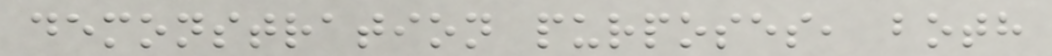demonstration purposes, both
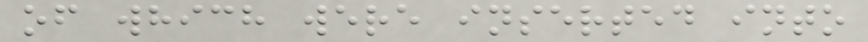of which were inserted into
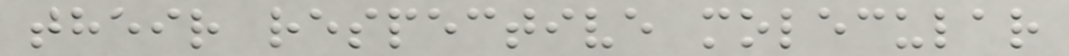their respective molecular
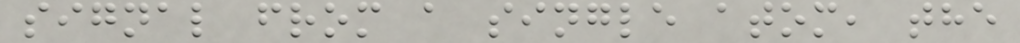signal from a single atom, the
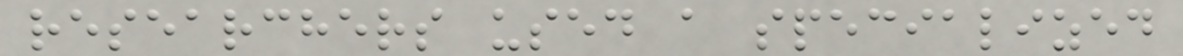researchers used a specialized
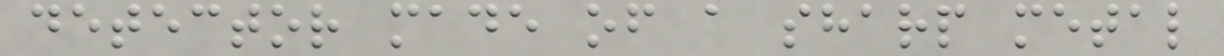detector made of a sharp metal
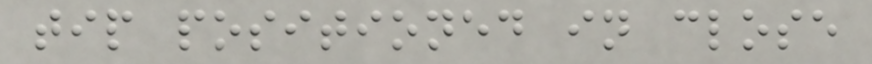tip positioned in close
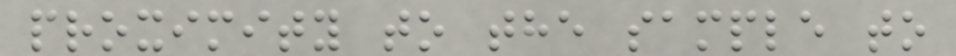proximity to the sample to
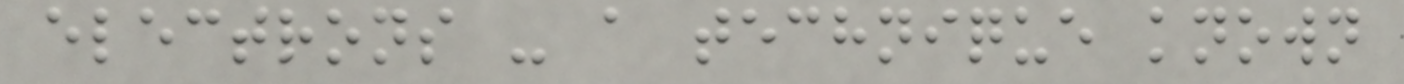electrons - a technique known
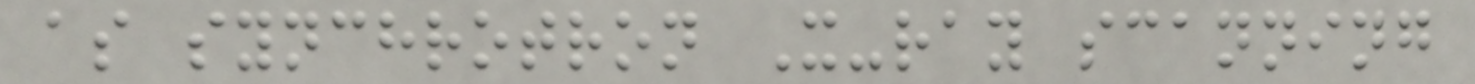as synchrotron X-ray scanning
